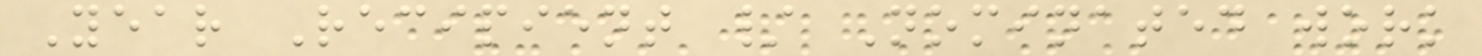Year Recipient / Nominated work
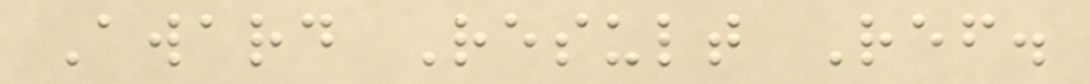Award Result Ref.
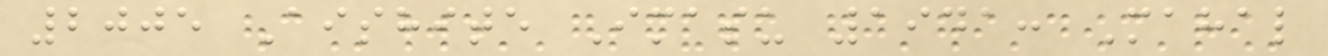2005 Aishite Imasu 1941: Mahal
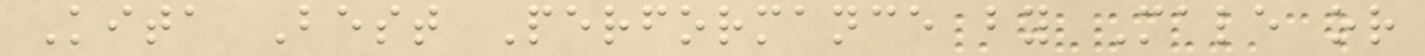Kita Best Performance by Male or
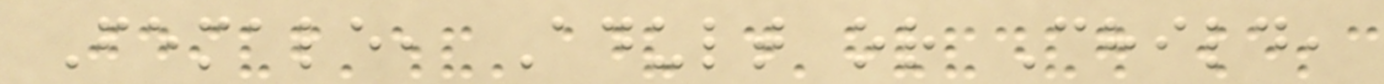Female, Adult or Child,
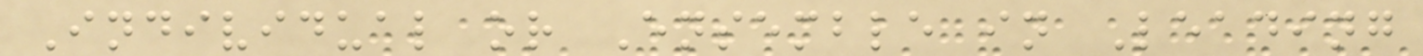Individual or Ensemble in Leading
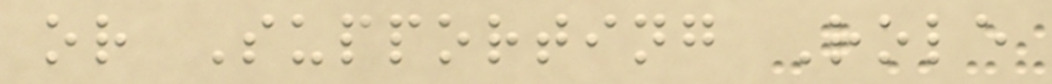or Supporting Role
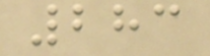283
